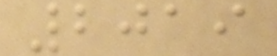2019
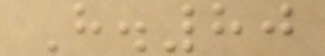H.80
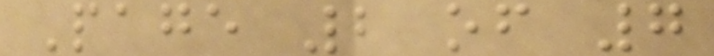Page 2 of 7
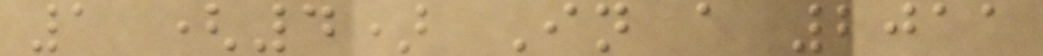1 (4) In a 2011
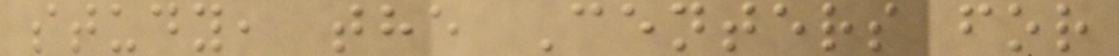study, the Centers for
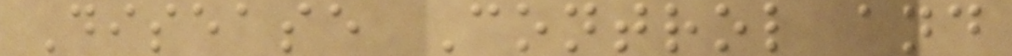Disease Control and
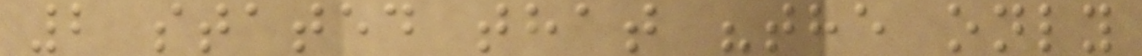2 stated that "the only
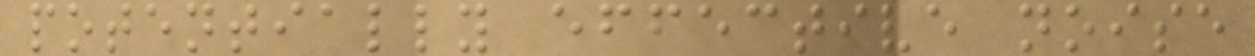potentially effective noise
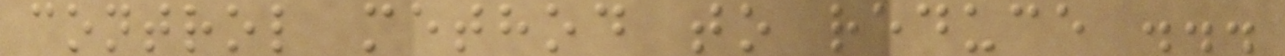control method to reduce ...
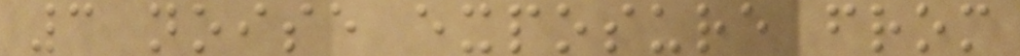3 noise exposure from
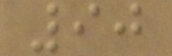90
